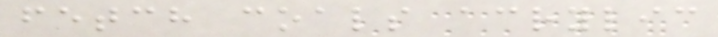fetch coals acrylic
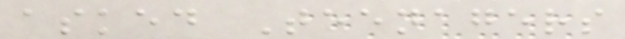asked Teenagers
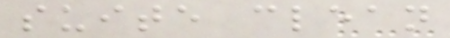suite clean
